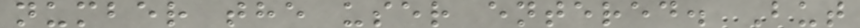number the user entered. But
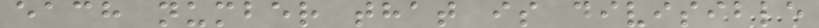each number that is divisible
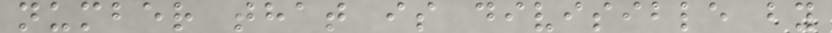number that is divisible by
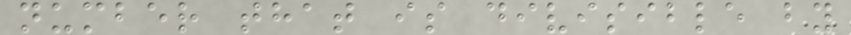number that is divisible by
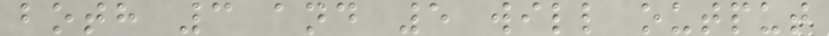both 3 and 5 will output
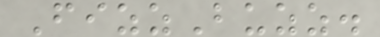FizzBuzz.
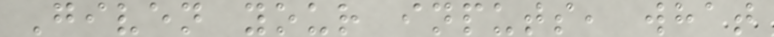Given your inputs, what
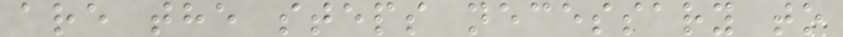are the steps necessary to
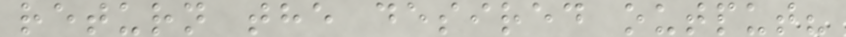return the desired output?
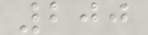200
